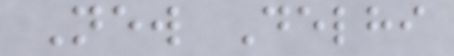New Delhi
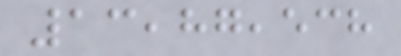13,87,538
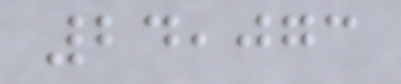24,073
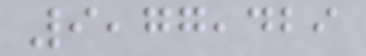9,77,429
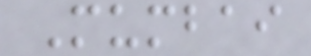Mumbai
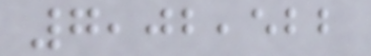7,02,522
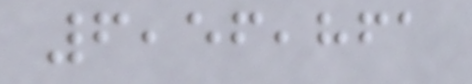6,56,861
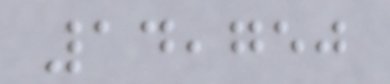14,750
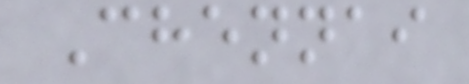Chennai
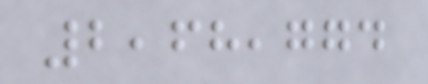2,68,774
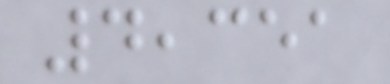4,351
